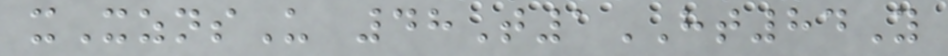xXznsU 48T1HT84Y
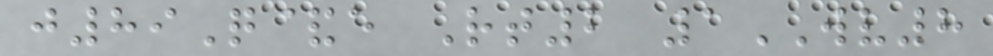j89Q&e Rt2 1WV8
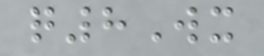q8Wx
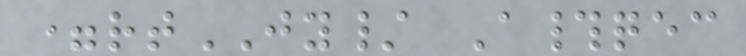=rtJY/ A#qec
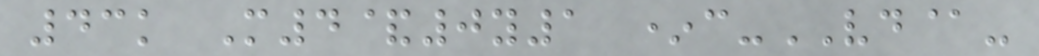43k M4&0y1 *c-VD@-
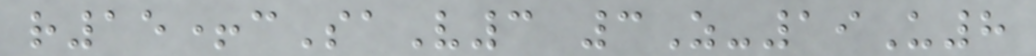r15+cSaV3 3Z-19U8
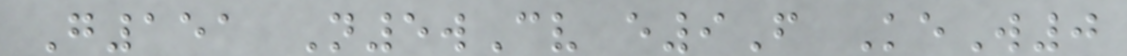G151 N5wCv e9F KeW0
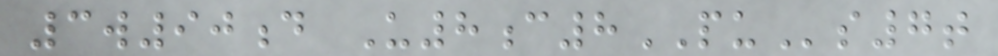3w90d U8c8PUs7t
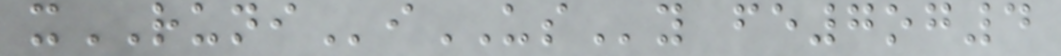xRUNIiUSy fe7og4
